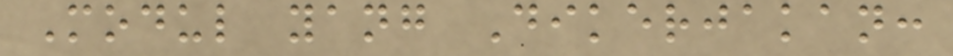Modul yang Dikerjakan:
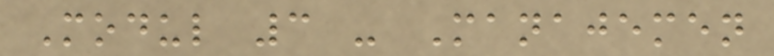Modul 3 - Manajemen
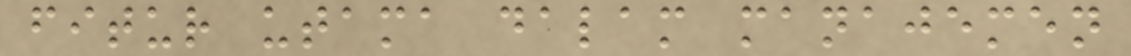fitur utama dalam manajemen
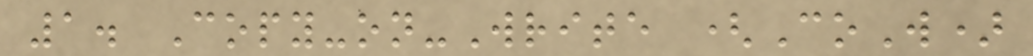1. Copy-on-Write (CoW)
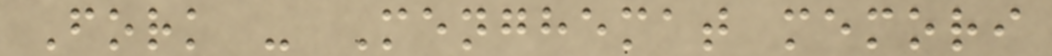Fork - Menghemat memori
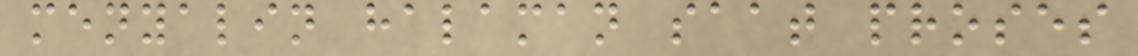menyalin halaman saat proses
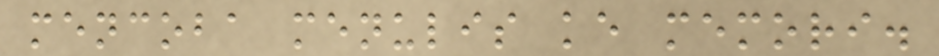mencoba menulis ke memori.
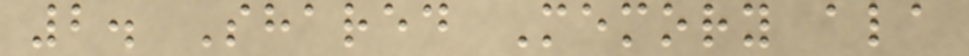2. Shared Memory ala
